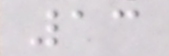13
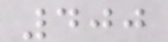400
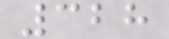328
